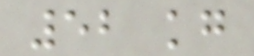52 kg
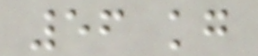56 kg
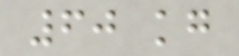60 kg
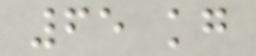65 kg
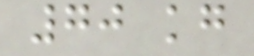70 kg
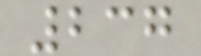237
